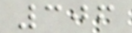306
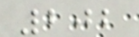202
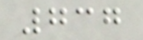737
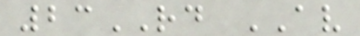23RD AV
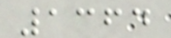1364
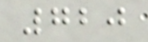720
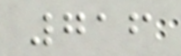716
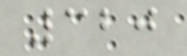320
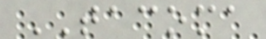TACOMA
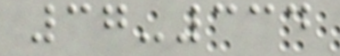37-334
